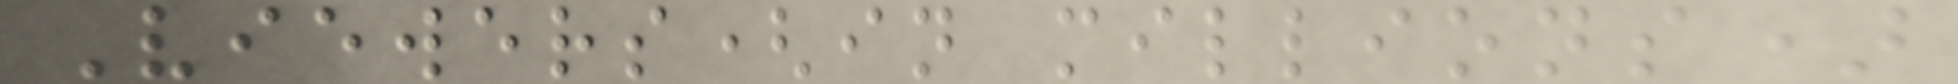Viewers(in millions)
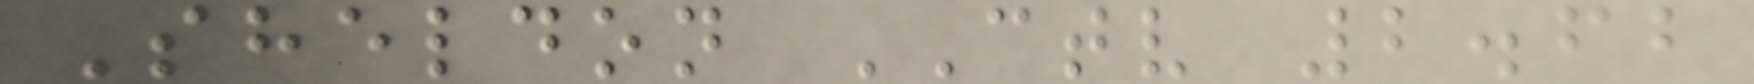Sheldon CTV 2.62
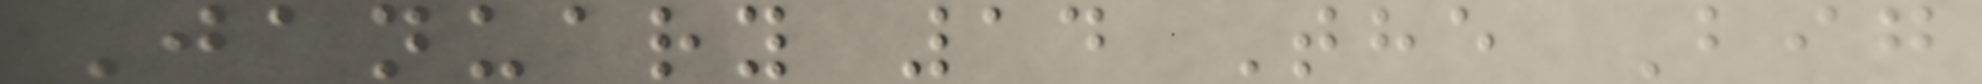January 14 The Big
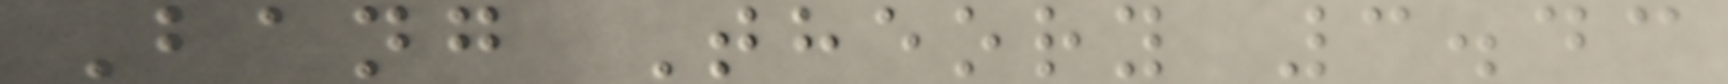Bang Theory 3.43
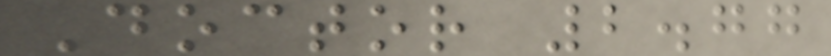Doctor 2.77
